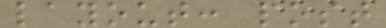layout: post
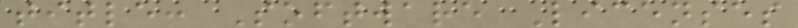title: Software Licenses
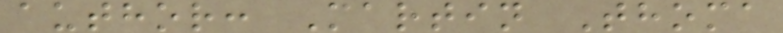author: Martin Thoma
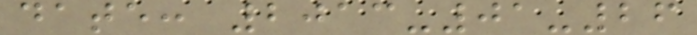date: 2013-01-26
